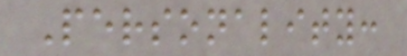Personality:
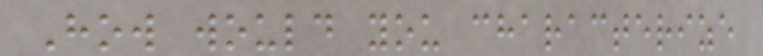How would you characterize
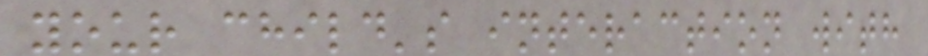your child's interaction with
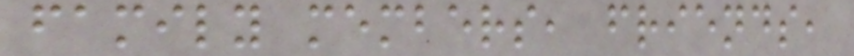family members, friends,
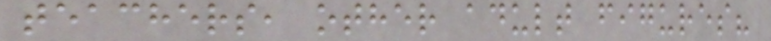teachers, other adult figures?
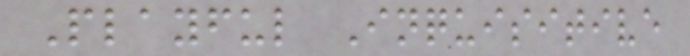Playful Inquisitive
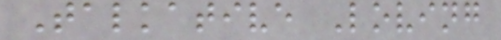Talkative Loving
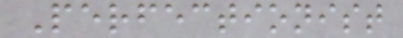Perfectionist
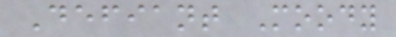Defiant Moody
